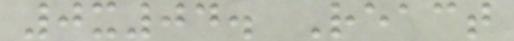0x04. React
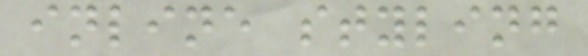inline styling
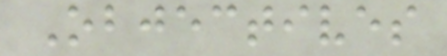Objectives
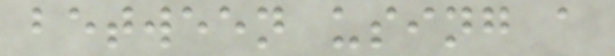between using a
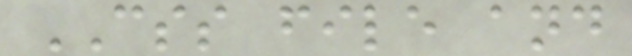CSS file and
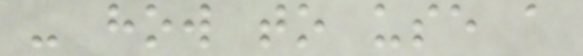- how to use a
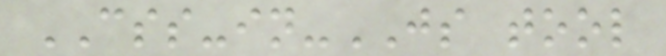CSS-in-JS tool
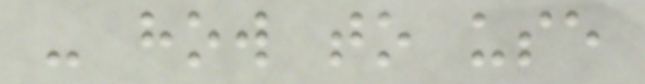- how to use
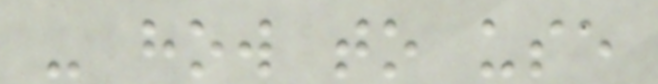- how to use
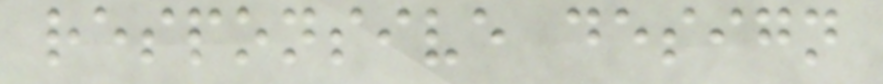responsive design
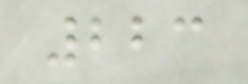223
